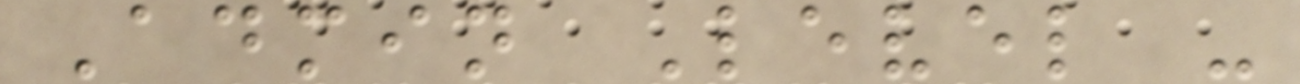Admin Level -
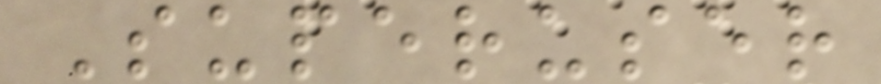Superuser
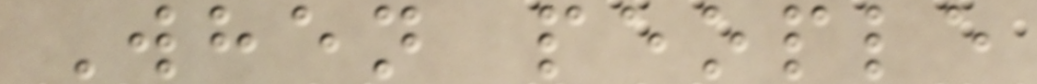When people
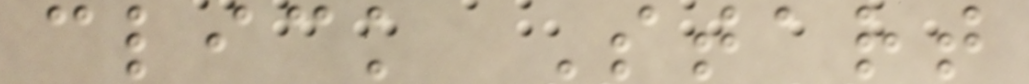click Start
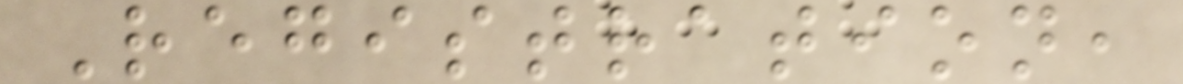Registration,
